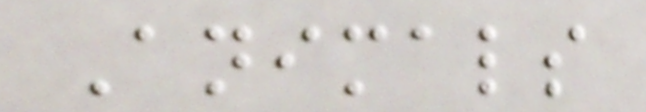Animals
